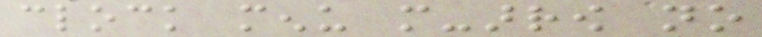clock menu more-arrow no
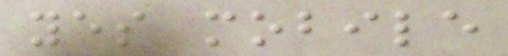yes mobile
